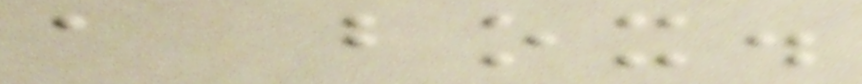a box.
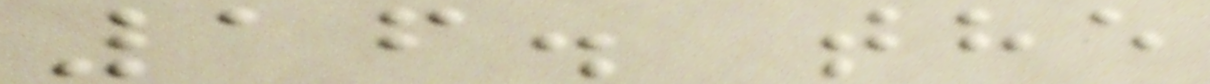16. the
